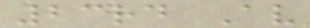23rd Av
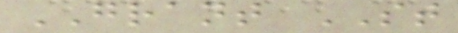GRANT ST
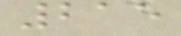215
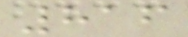816
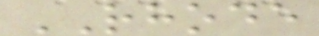RHODE
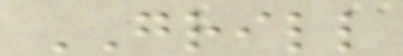GRILL
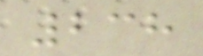238
